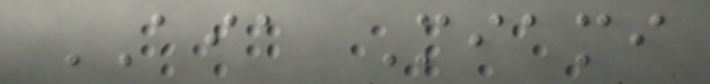AIA Miami
